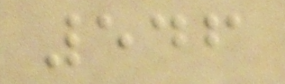546
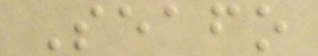Seafo
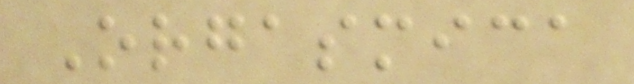Orgasmica
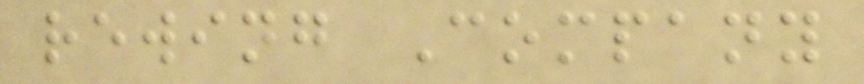rewing Company
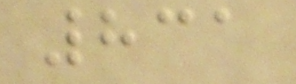831
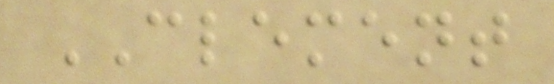CLEMENT
